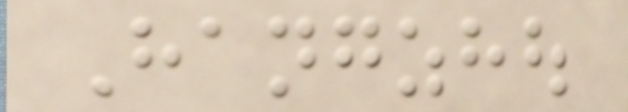Hangzhou
